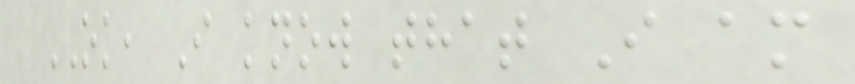OK, I know that I am
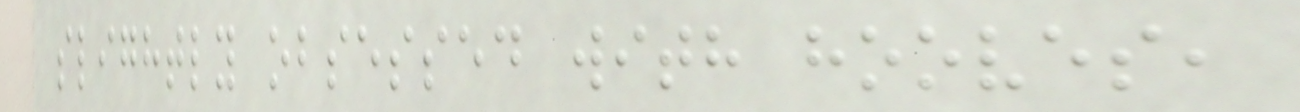slightly obsessed with hooves,
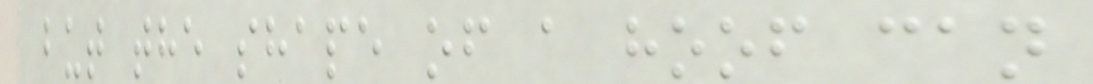but the shape of a hoof can
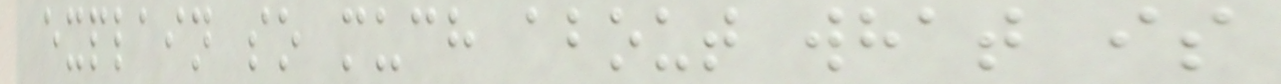explain so much about what is
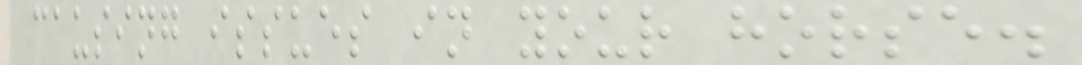causing issues in your horse.
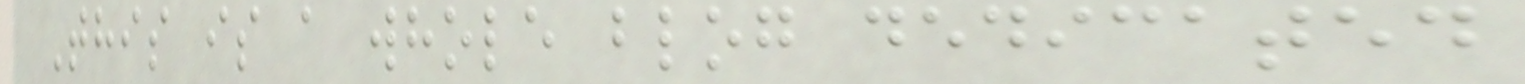This is a whole blog dedicated
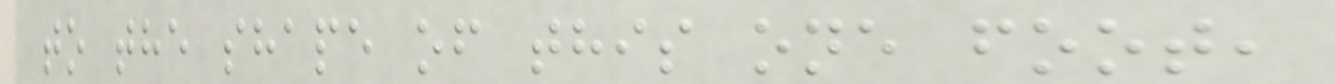to the shape of this one foot,
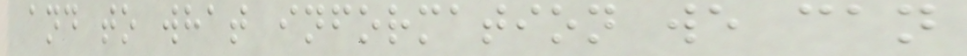and to what information we can
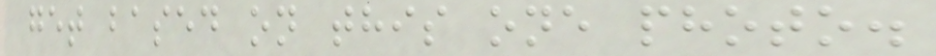get based on this one photo.
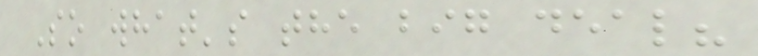So what's the big deal?
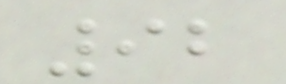92
